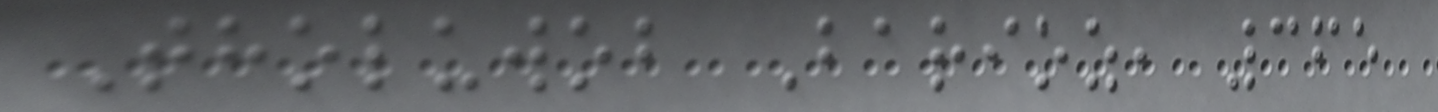Tholuwob Barioz, 365
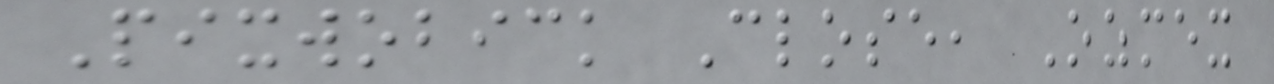Pixwobick Close, Ozmex
